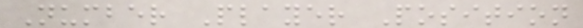Number Player Position
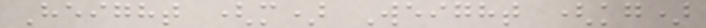Height (m) Weight (kg)
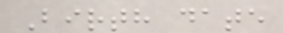Birth date
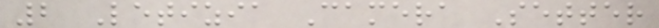2 Letizia Camera Setter
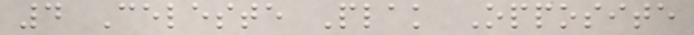4 Celeste Plak Opposite
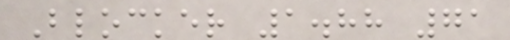Blocker 1.88 71
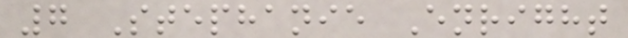7 Stephanie Enright
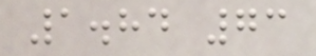1.84 73
